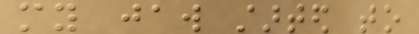my jaw started to
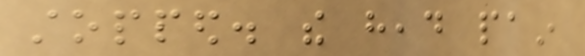stopped. the head pain
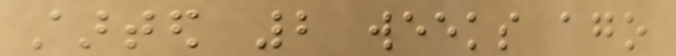started 2 weeks ago
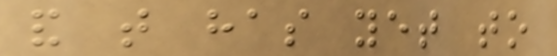and that has yet to
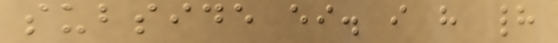subside either. i have had
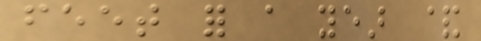feet for a year &
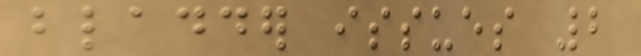bladder issues 2
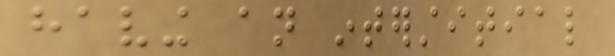having an interstitial
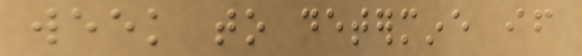week to determine if
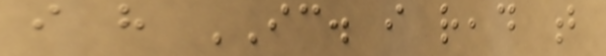i have IC. i read that
